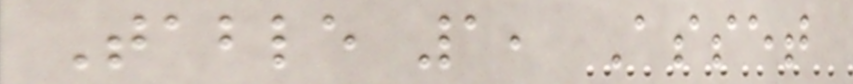Table 1, Asset
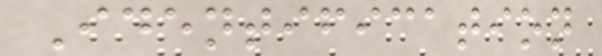Identification
